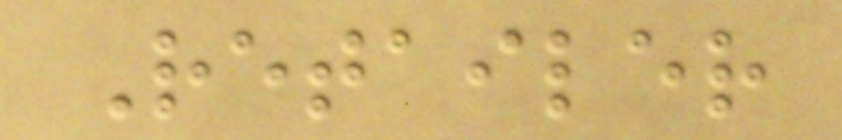Retailer
